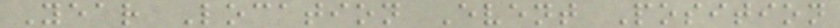Year Location Event Position
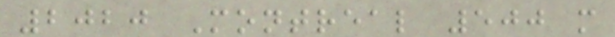2020 Montreal 500 m
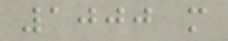1000 m
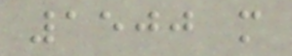1500 m
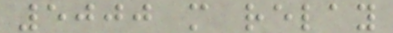5000 m relay
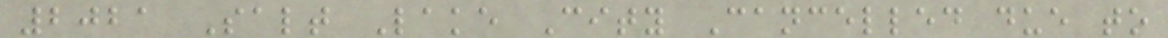2021 Salt Lake City Cancelled due to
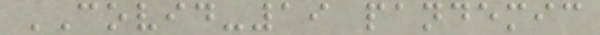COVID-19 pandemic
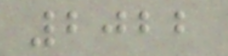2022
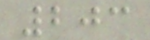203
